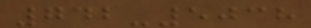742-5038
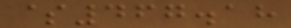$467.18
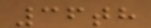36th
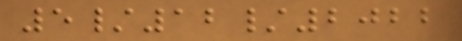5/12/2022
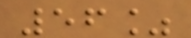56%
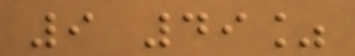9 49%
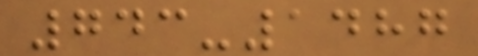743-1487
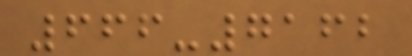666-7162
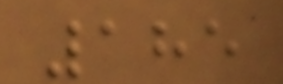185
